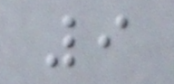9
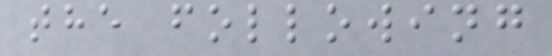the following
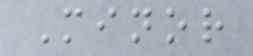Minor
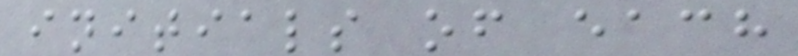initials of each
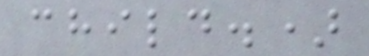child.)
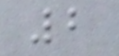2
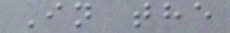In the
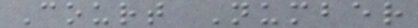Court Number
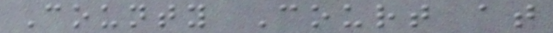County Court at
